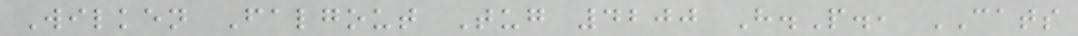Wilken Falgout Tug 4200 H.P., CATS
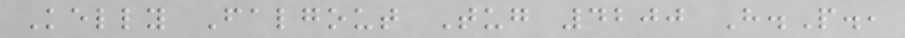Kelly Falgout Tug 4200 H.P.,
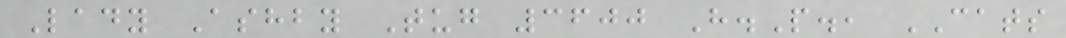Lady Ashby Tug 3600 H.P., CATS
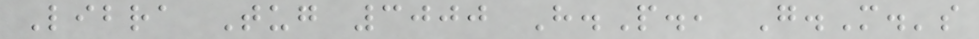Libra Tug 3000 H.P., G.M.'s
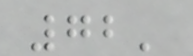72'
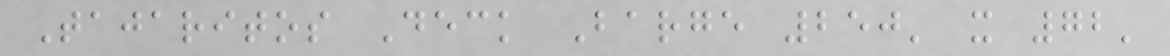Tajaritos Deck Barge 250' x 72'
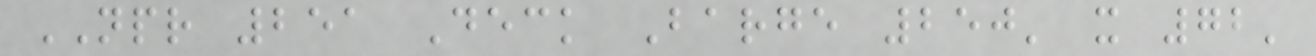NPR 251 Deck Barge 250' x 72'
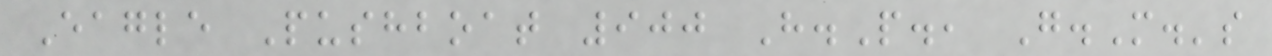Eagle Pushboat 900 H.P., G.M.'s
